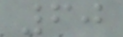60
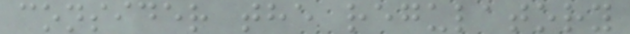consider the regulatory
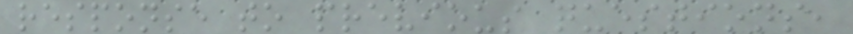response to previous questions,
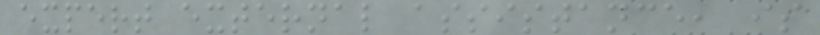expert external assistance, is
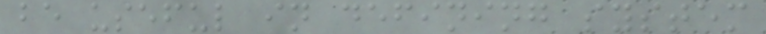be useful in defining system
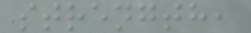strength,
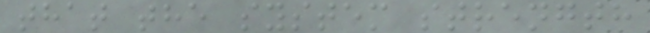that the system strength
